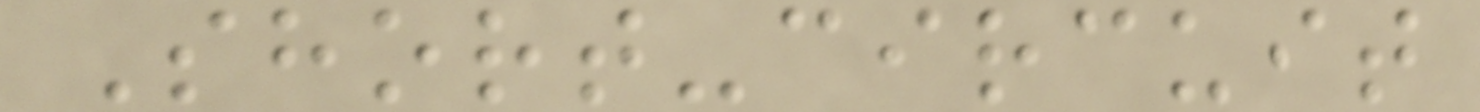Short-circuit
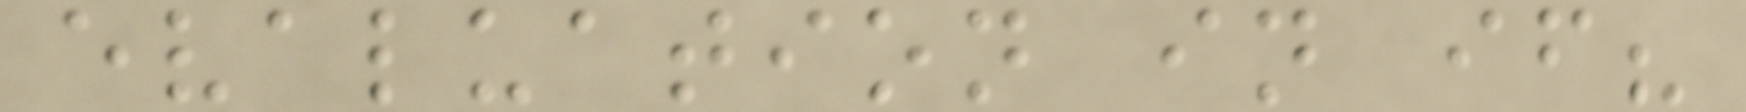evaluation in if?
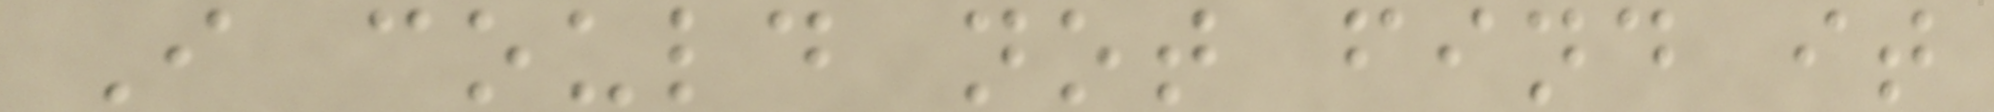I could not find it
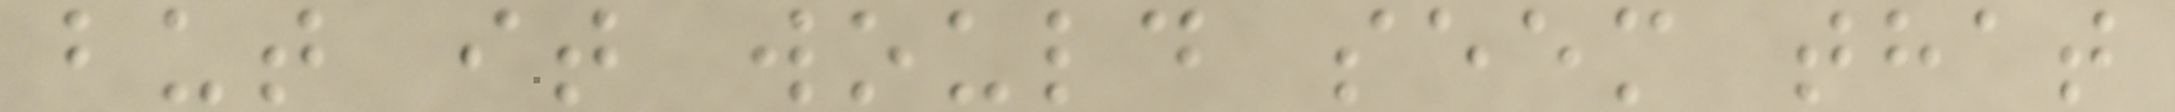but it would seem that
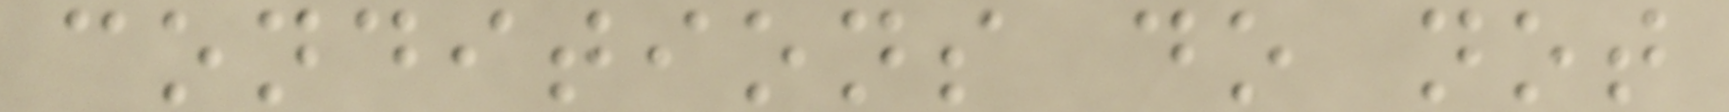conditions do not
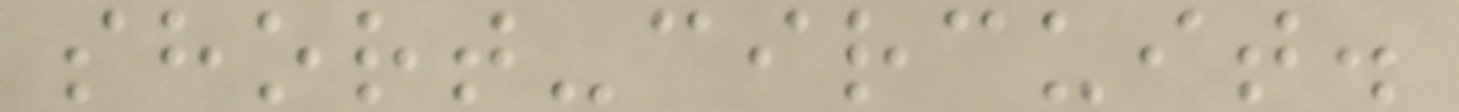short-circuit.
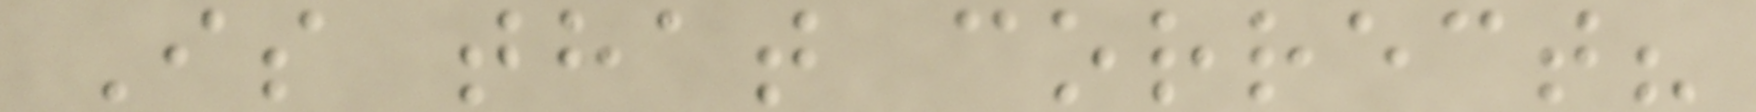Is that correct?
